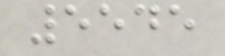5545
